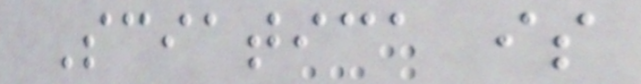Sciatica is
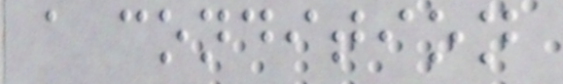a condition
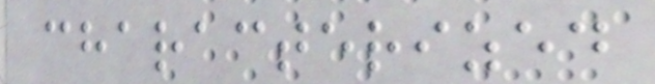characterized
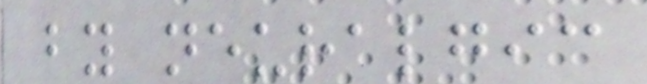by neuralgic
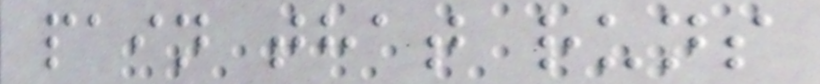pain that runs
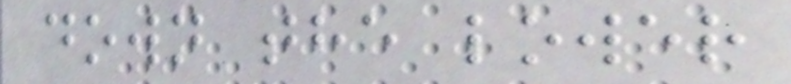down the lower
